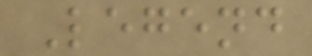Legend
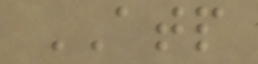ATP
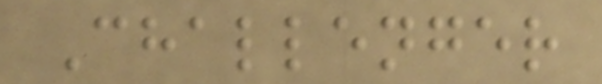Challenger
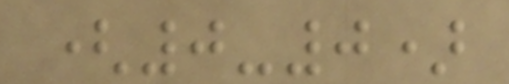(0-0)
